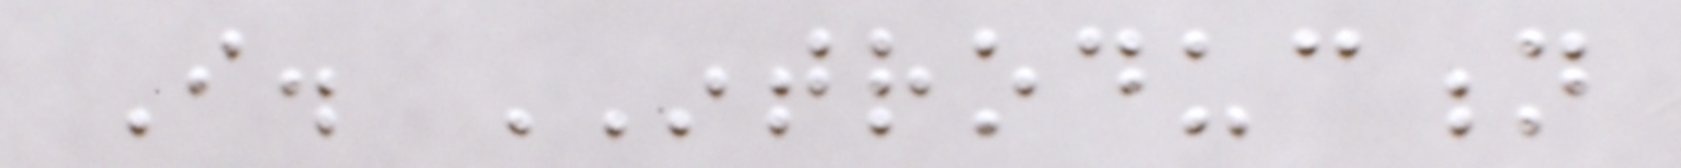I. INTRODUCTION
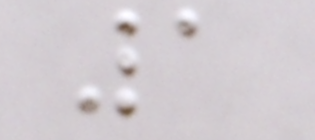1
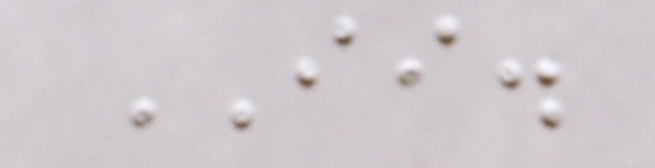II.
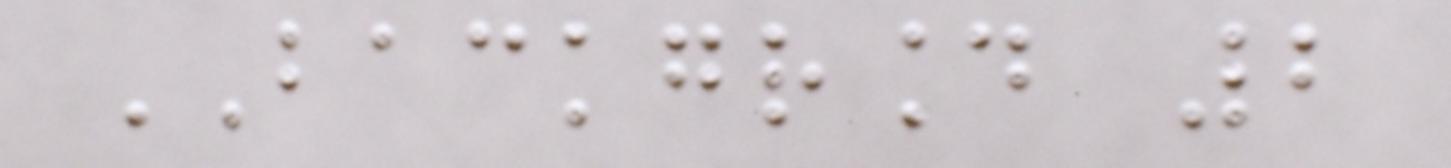BACKGROUND 2
